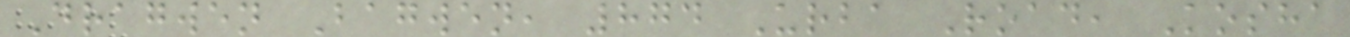Dragwen Bagwen, 874 Urba Road, Kosha
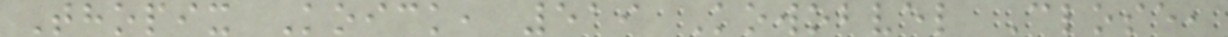Thopix Koick, 519 Kowobvel Close,
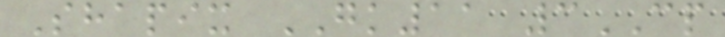Shapix GK11 3CP
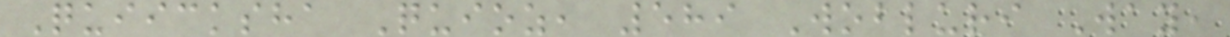Quiicksha Quioz, 589 Wobluri Way,
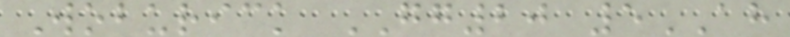Woburick GG20 5AH
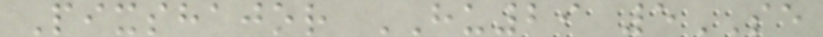Pixshajor HU29 5SE
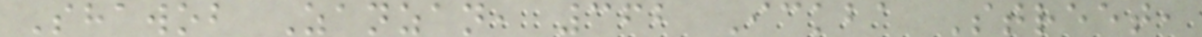Shawob Zanzan, 362 Ickba Street,
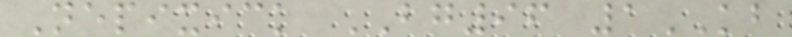Nepixick BG96 1KB
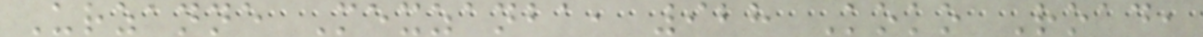Urzanne Mexzanba, 928 Koko Road,
